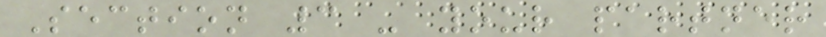Section 3 - your partner
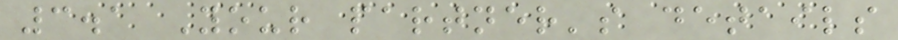3.1 Your partner's details
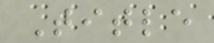Title
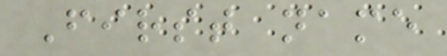First name
